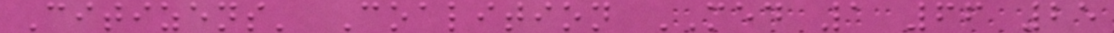Citizens' Coalition MED 1 66 25
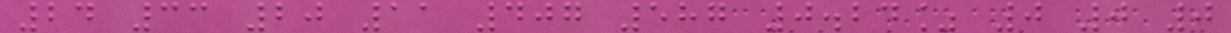24 33 20 11 407 587 0.24% 0 0 0
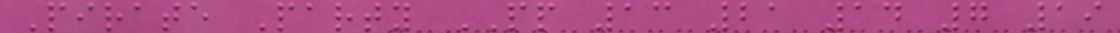Pirate Party PP 13 21 14 7 19
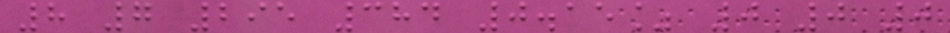8 7 295 384 0.15% 0 0 0
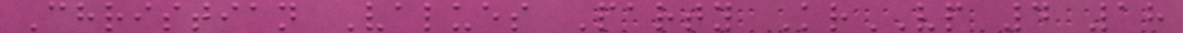Christian Values Party KrVP 4 18
